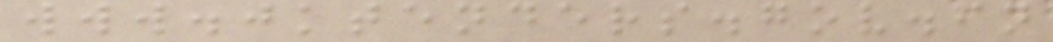www.jktenders.gov.in
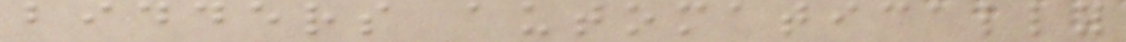bidders automatically
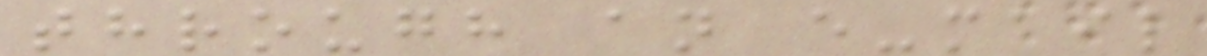through an e-mail
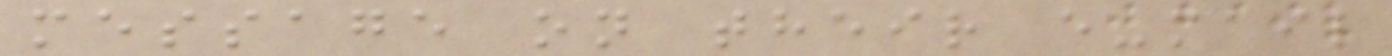message on their e-mail
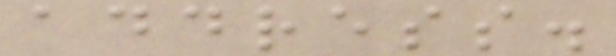address.
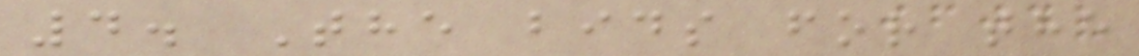4. The bids for the
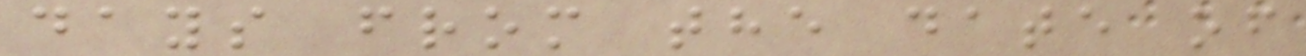days from the date of
